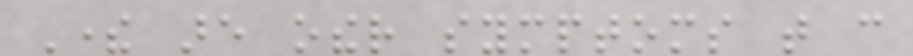There are other symptoms that can
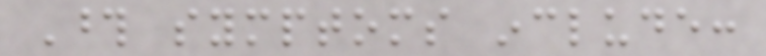Those symptoms include:
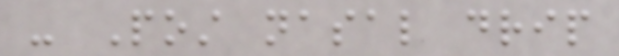- Post nasal drip
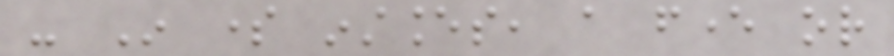- In some instances, a fever or
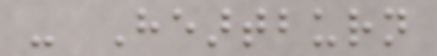- Heartburn
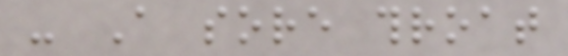- A sore throat
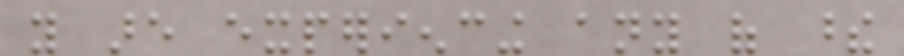you are experiencing any of these
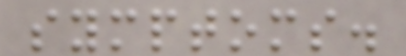symptoms.
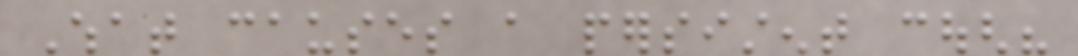What causes a persistent cough?
